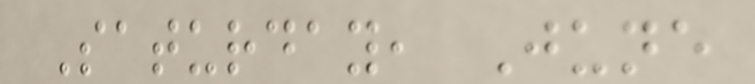Saturday, June
